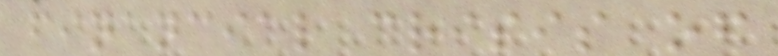financial crisis of
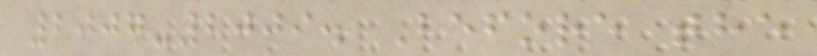2007-2009. Before the
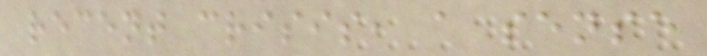recent crisis, a sense
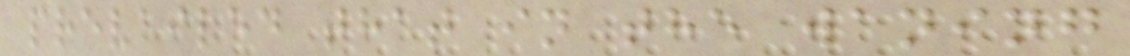prevailed that in the waning
